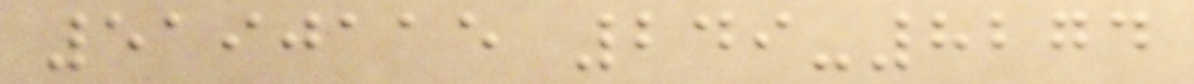5190115 249-8274
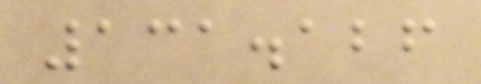131.126
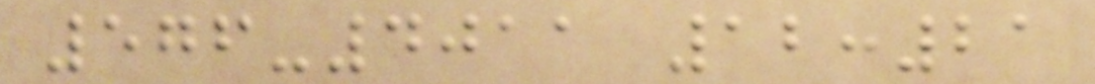576-4011 12:21
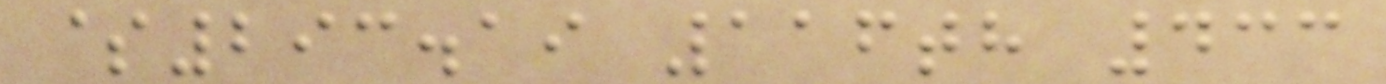$293.19 116th 433
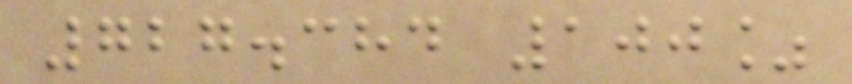727.384 100%
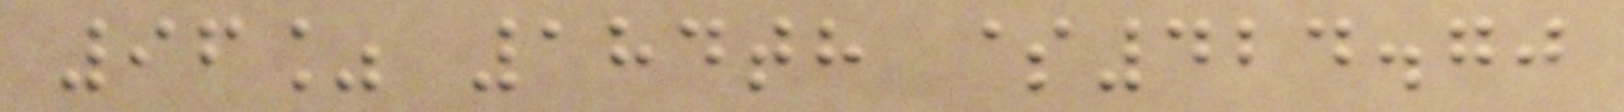96% 184th $424.70
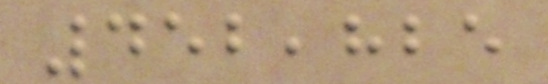452,825
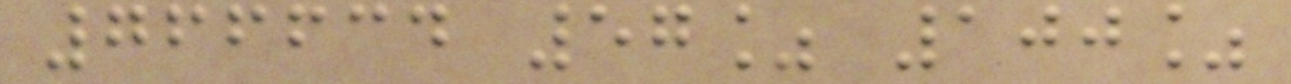766634 57% 100%
